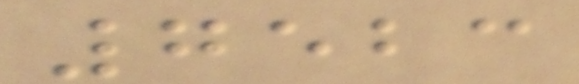7523
